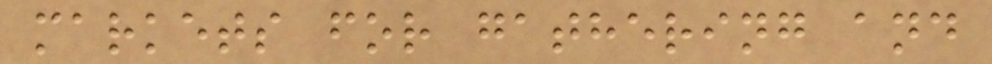markets for gathering and
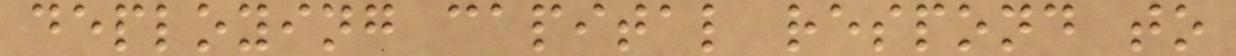deploying capital respond to
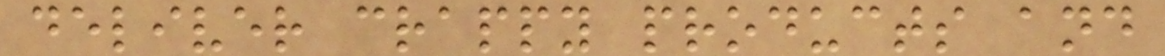deliver crappy products and
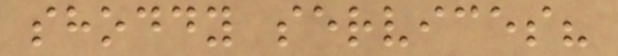shoddy services?
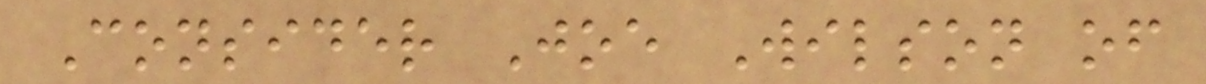Consider Joe Wilson of
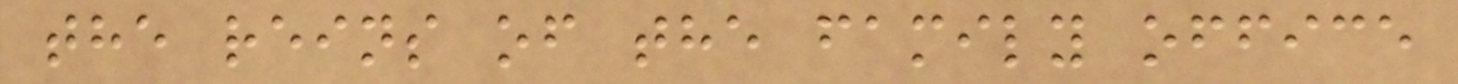the reins of the family office
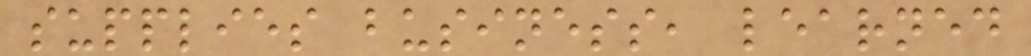supplies business, learned
